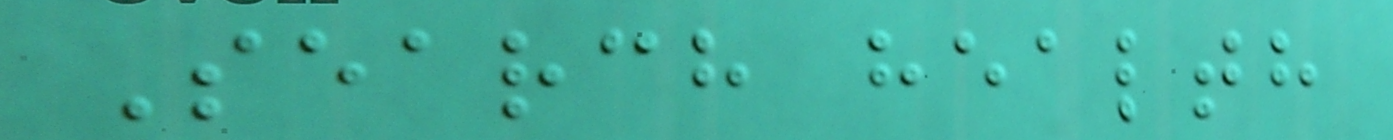Search health
